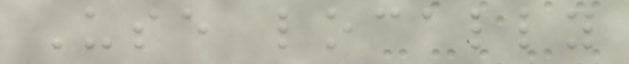Use locally
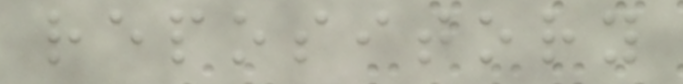repository
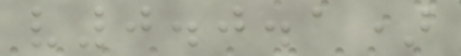v0.0.1)
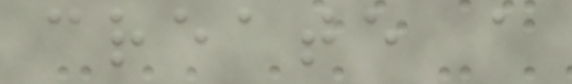create a
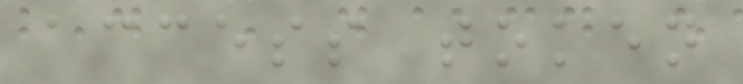access token
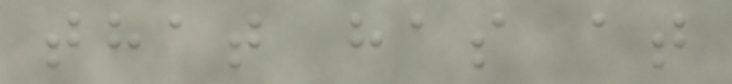that has at
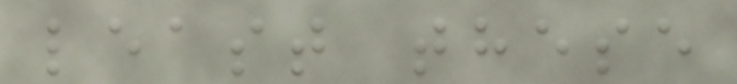least these
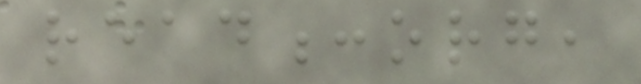read:org,
